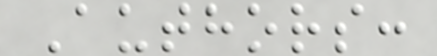Authors:
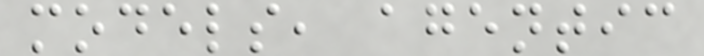models, agentic
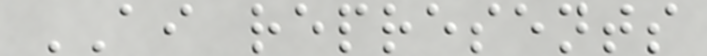AI represents
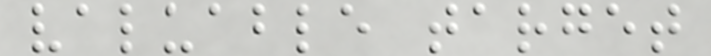valuable target
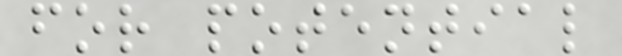for potential
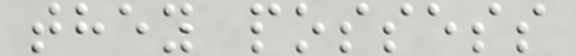they possess
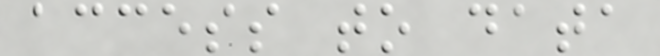access to data
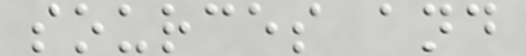sources and
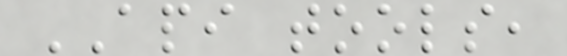API tools,
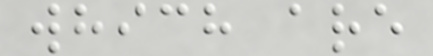which are
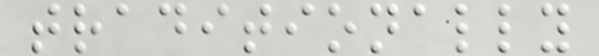traditionally
